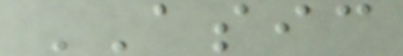ASIC
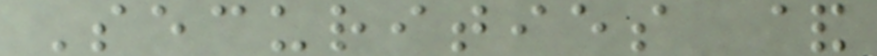Securities &
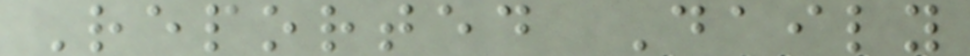Reported Daily
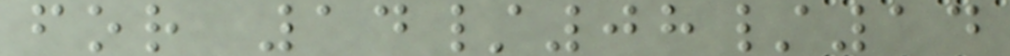for 14/08/14
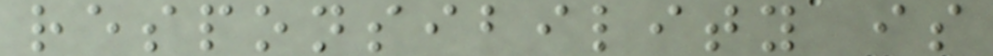responsibility is
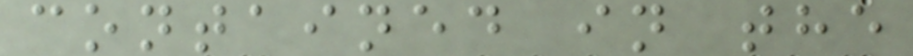contained in the
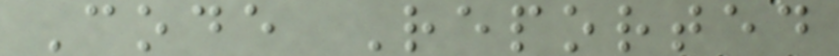Code Reported
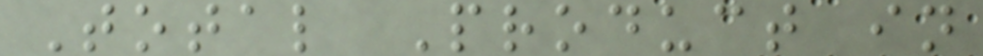Total Product in
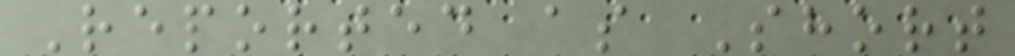Reported as Short
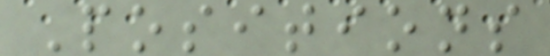Positions
